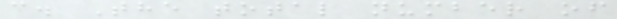c. The total number of
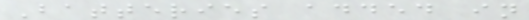Batteries added in
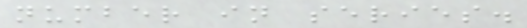number in series.
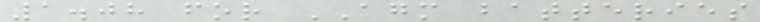1.08 for AGM batteries
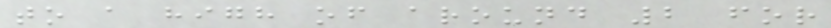to a high of around 2 for
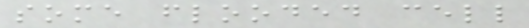some flooded cell
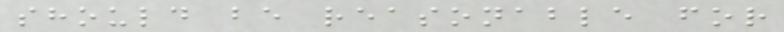should be reasonable for
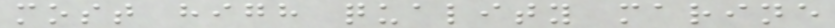most high quality marine
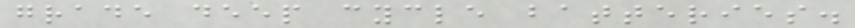grade deep cycle batteries.
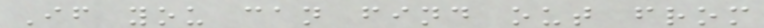If you can find out from
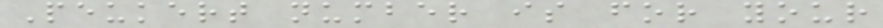Peukert number is for your
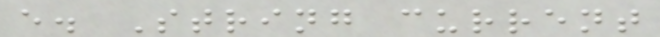e. String current
